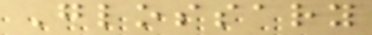Glossary
